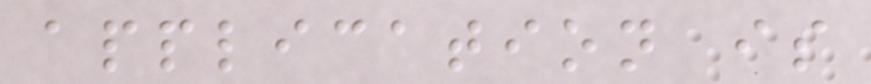application is
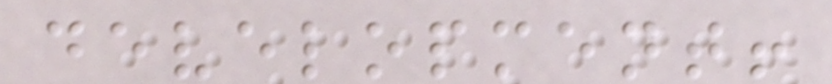development!
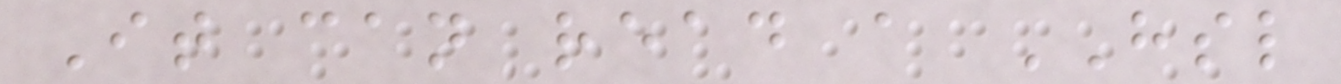It can read a HSL
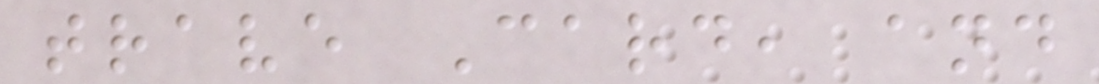trave Card, and
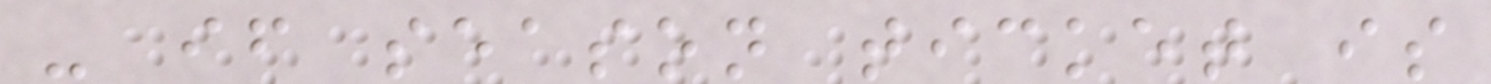- if season ticket is
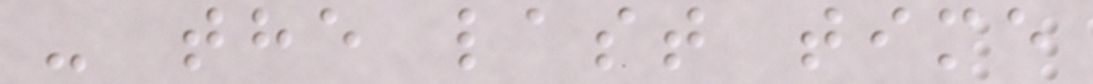- the last time
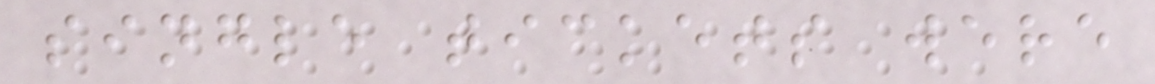single tickets were
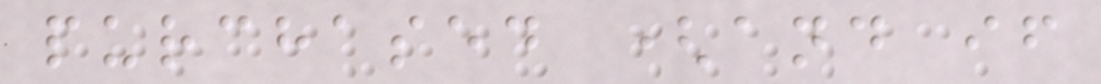purchased (and if
